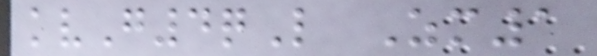kvG4qL Zm1
